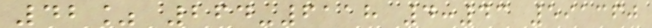42% 264-6118 4:43 591360
